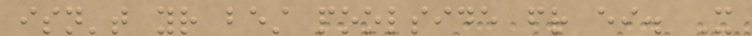isn't your best poolside friend either. It
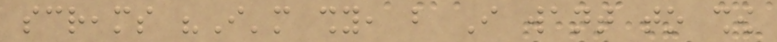screams "I'm shy, but I want to show
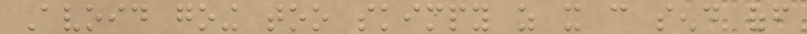Avoid going too skimpy as it can send off
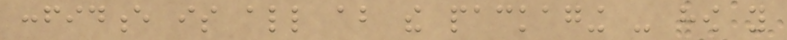confidence is all about the packaging - how you
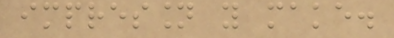impression you make.
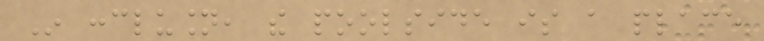In conclusion, the poolside is a place
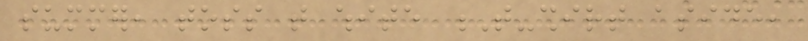summer, toss that white T-shirt aside,
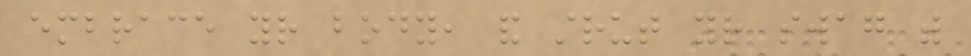embrace your body, and strut your swag with
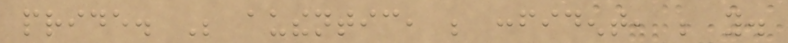pride. Be authentic, be confident, be you.
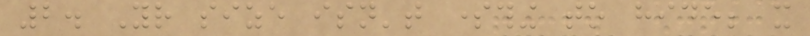2. Your size isn't something to hide; it
